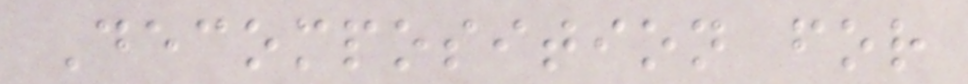Decomposition for
